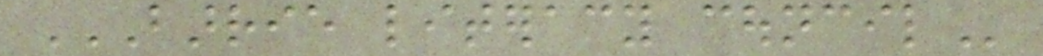BARRIE LITERACY COUNCIL
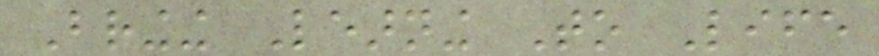Bringing Learning To Life
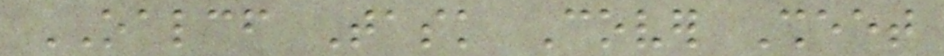OALCF Task Cover Sheet
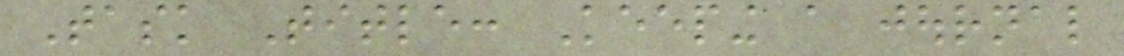Task Title: Keeping a journal
